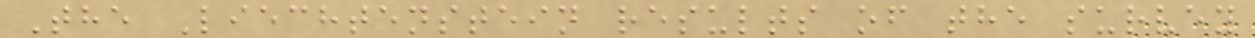The Liechtenstein results of the survey
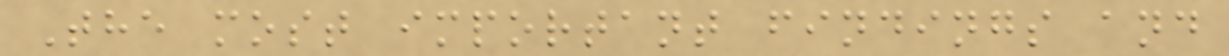The most important findings and
